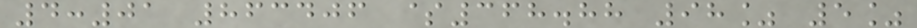4:01 863406 $368.88 98% 5%
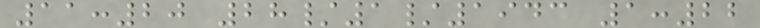11:20 28/1/1943 1:22
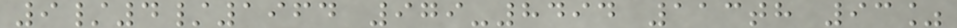9/4/1964 979-8494 113th 93%
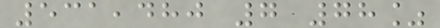531,480 7 78%
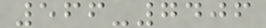566-7406
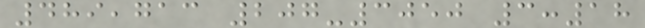489,713 207-3050 3:18
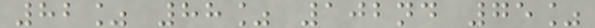82% 88% 102nd 75%
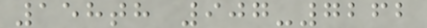158th 907-7262
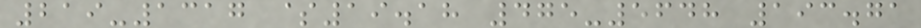219-1317 $19.18 475-5648 193.71
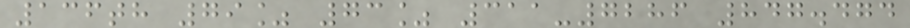136th 79% 73% 311-7286 847.474
